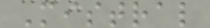Mistral
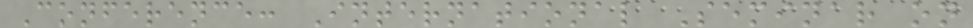Conference: International Seminar on
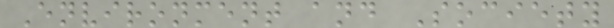Environment and Society
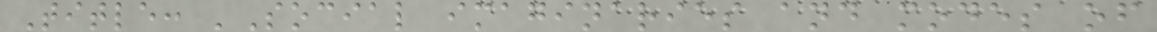Title: 'Social imaginaries and modes of
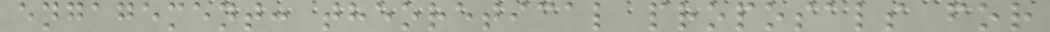engagement: theoretical proposals for
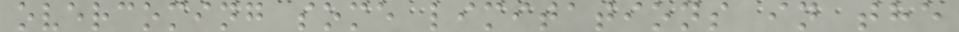overcoming some limitations in the
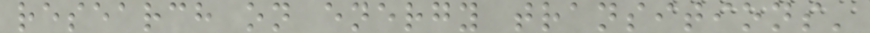research on energy transitions'
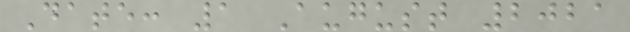Date: 1 August 2021
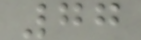77
